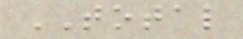TOTAL
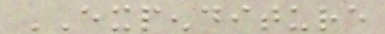EXPENDITURE
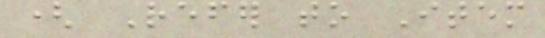( Refer to Item
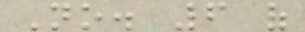No. 6 of
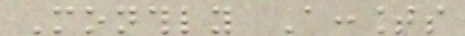Monthly Accounts
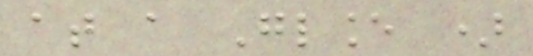at a Glance )
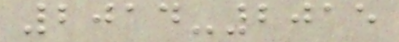2014-2015
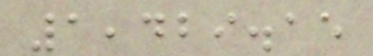1,429.15
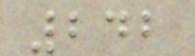242
